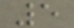5
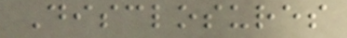Disclosures
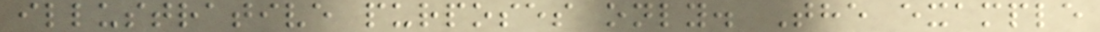illustrative purposes only. The example
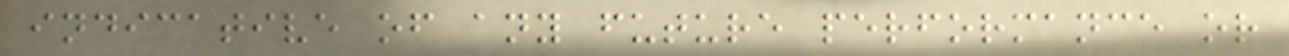indicative of any future performance or
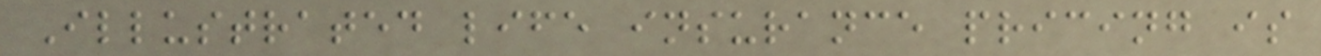Illustrated life insurance pricing is
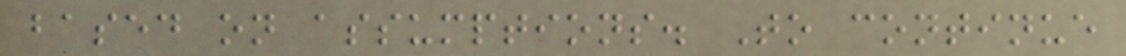based on assumptions. To continue
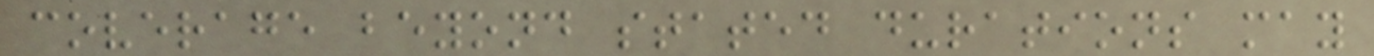coverage beyond stated durations may
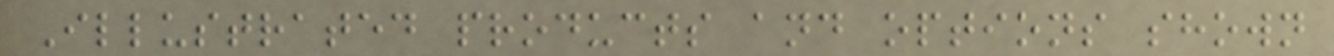Illustrated products and options shown
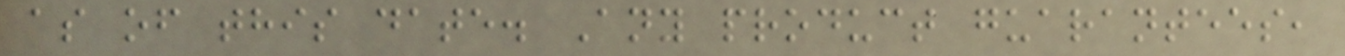as of this date. Any product guarantees,
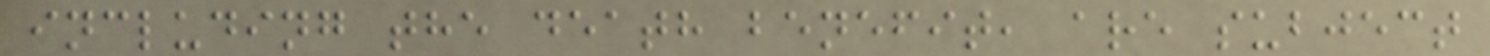including the death benefit, are subject
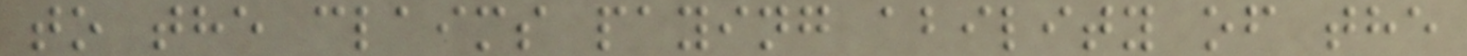to the claims paying ability of the
